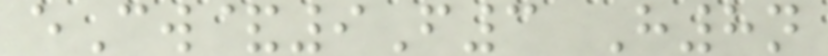eCw&9F3 H8n
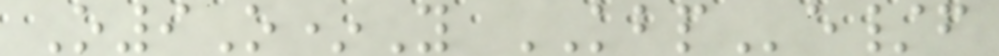O9O*Y KBPe/f
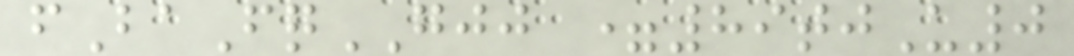fBaFqGJJ =89tjU0
